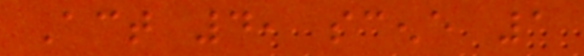Act 4, scene 1
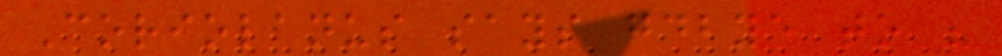Coriolanus says goodbye to his
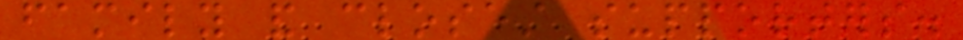family and closest supporters.
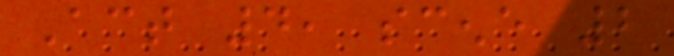Act 4, scene 2
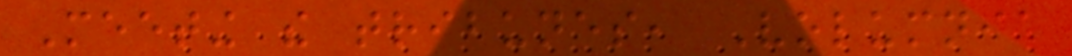Meeting the tribunes, Volumnia
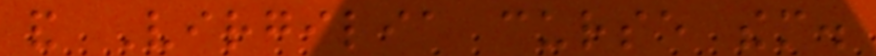and Virgilia curse them.
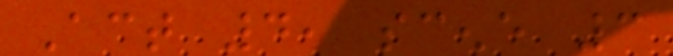Act 4, scene 3
